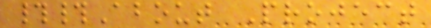##About Project
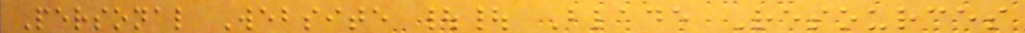Personal Website || Blade Resources
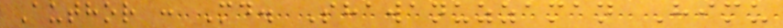Author : Md. Shawanuzzaman Himu
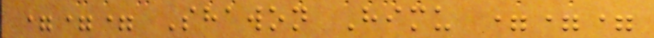=== Shawon Himu ===
